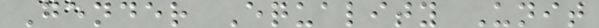Gender Equality Unit
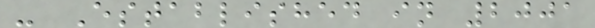- Established in 2001
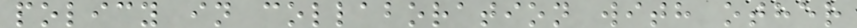policy in collaboration with other
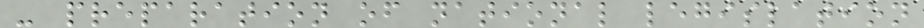- preparation of national legislation
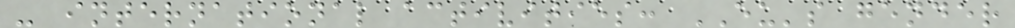- international activities: EU's gender
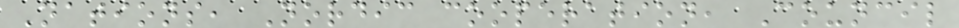Nations, Nordic cooperation, Council
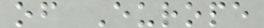of Europe
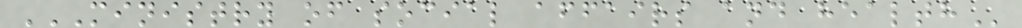MINISTRY OF SOCIAL AFFAIRS AND HEALTH
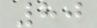80
